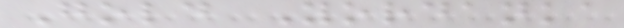Gold Yordanka
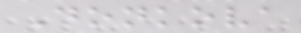Donkova
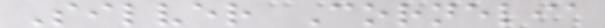Silver Cornelia
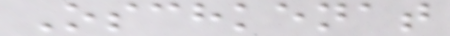Oschkenat
